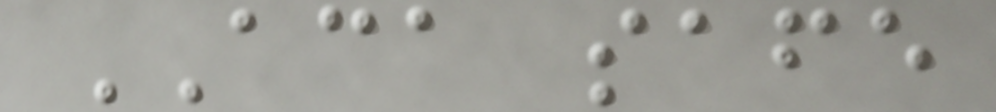ACA safe
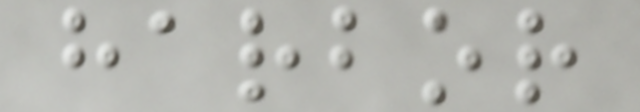harbor
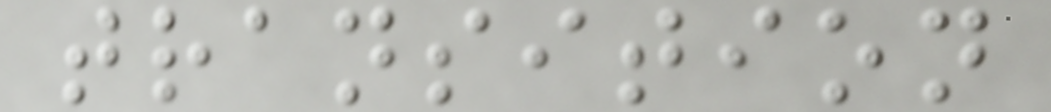transition
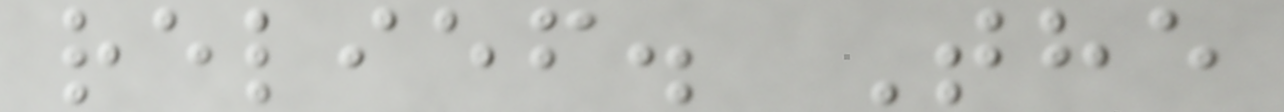relief. The
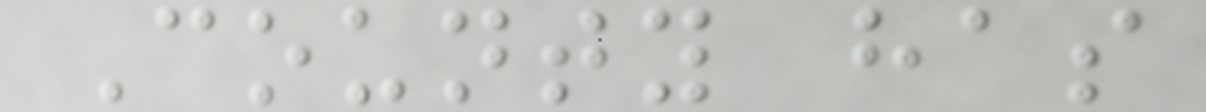County has
